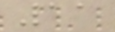11
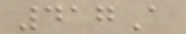417A
